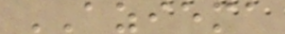AZIEMA
